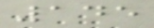145
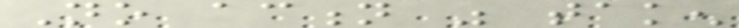No action was taken
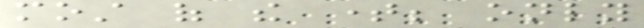most of the time; only
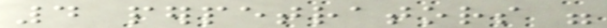4 perpetrators were
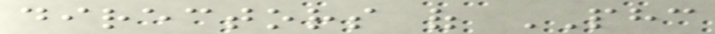directors of PHC
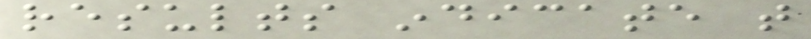results indicate that
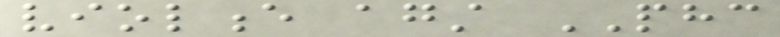violence against PHC
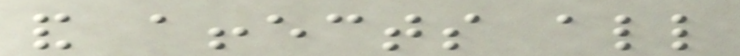and affects all
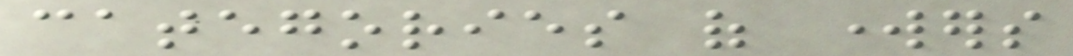categories of workers
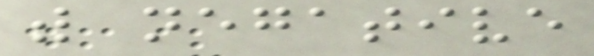with negative
